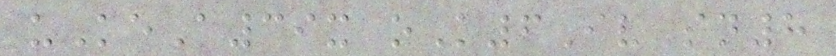uKeA39x oK6IvSn8
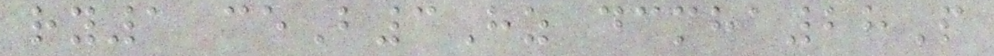ry1 ceB3Hz dcmha28P
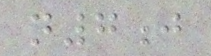n7j
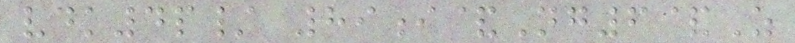vdk4p/ 89i&Ng6&Z
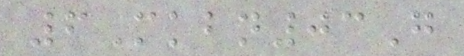6Mkbn03G
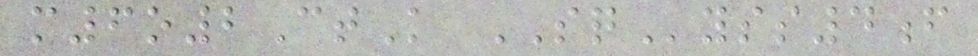m6o2CtK SQyss4f
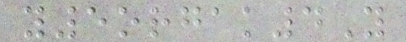y5orgak4Y
